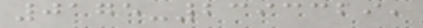0175-2393329,
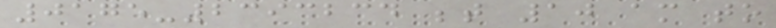0175-2393234 between 10 am to
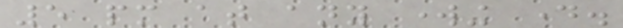5 pm at any working day.
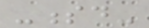-sd-
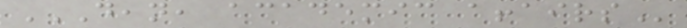DEAN, ACADEMIC AFFAIRS
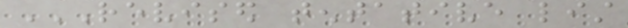REVISED TENTATIVE LIST
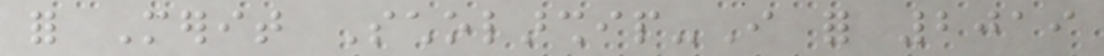for Merit Scholarship-I for 2019
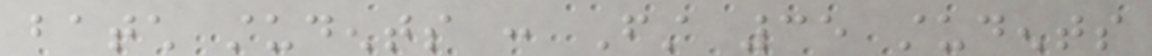batch students : First 35 students
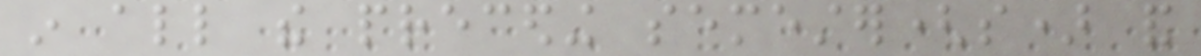in all the preceding semester(s) and
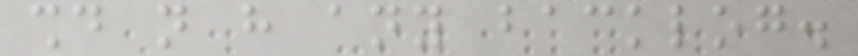should not have any backlog.
